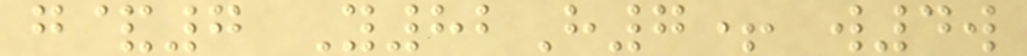g&7 Y82H7+ w4w
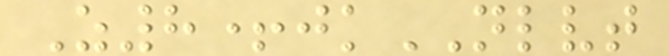Z8+jkNLVT
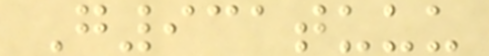G931tuuu
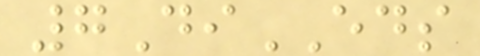7DiEDS
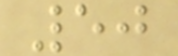50
